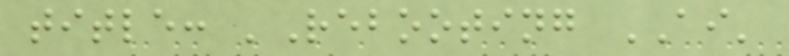title: 'Rebooting AI'
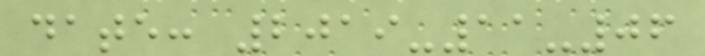date: 2019-11-06
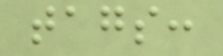tags:
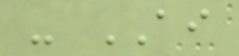- AI
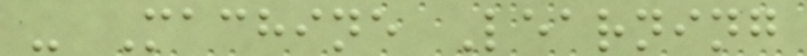- Machine Learning
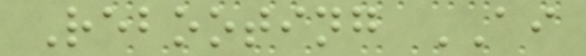Rebooting AI
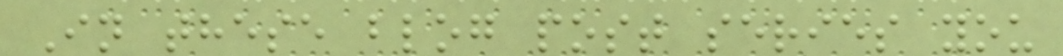In these blog post series you
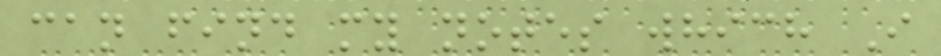can find my notes which I
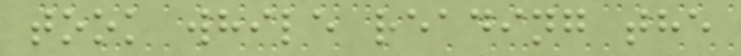took while reading the
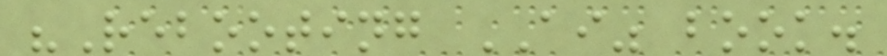"Rebooting AI" book.
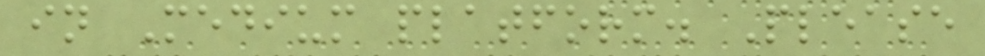in Medium platform. Please
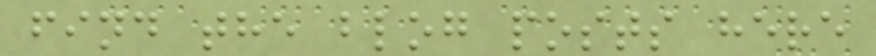find the blog posts here
